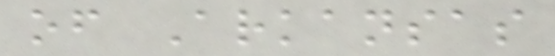of Arkansas
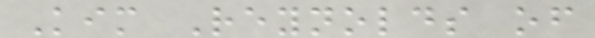Kim Reynolds of
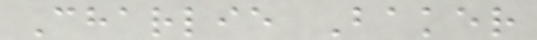Charlie Baker
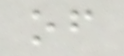of
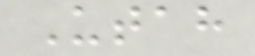Utah
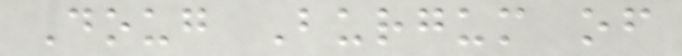Doug Burgum of
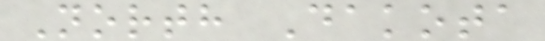North Dakota
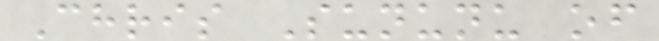Chris Sununu of
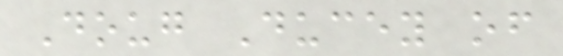Doug Ducey of
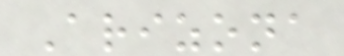Arizona
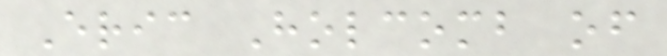Eric Holcomb of
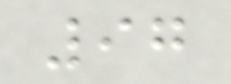97
